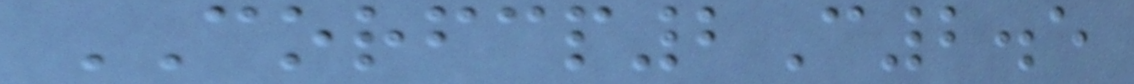CORFCP2C2.5
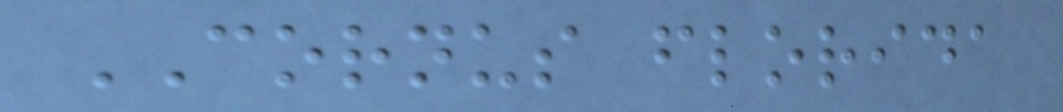CORNUS florida
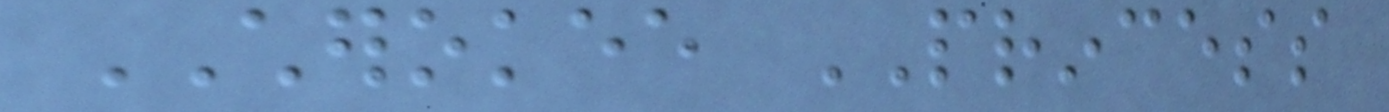CHEROKEE PRINCESS
